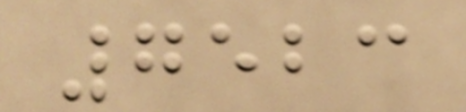7523
